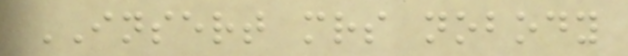INSERT mrs nobody
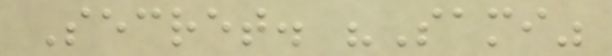Secret. "Sami"
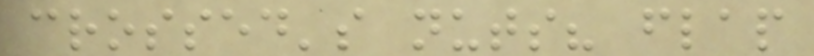crossed's nuts? flap
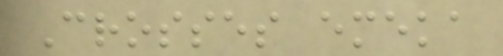Crosses emeka
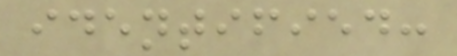identified:
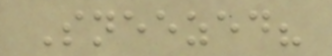Sneezed?
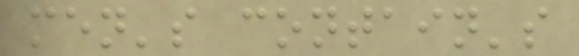men's contain's
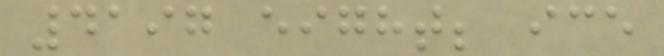4197 eight; ice
